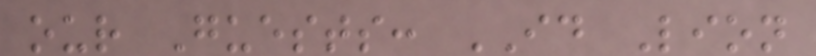our Guests: ID Lion
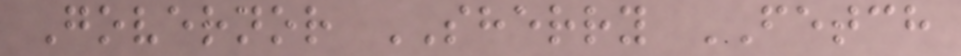Governor SHERRY FETCH
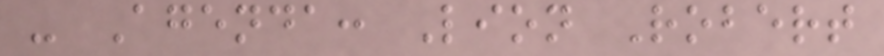- Agenda: Lion Robert
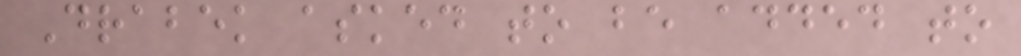Drabek asked to be added to
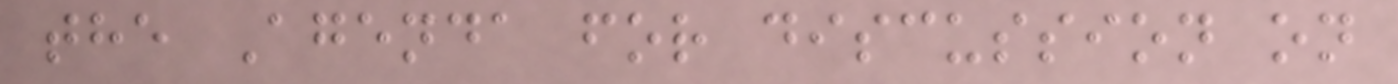the Agenda for discussion on
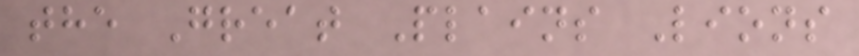the Great Plains Lions
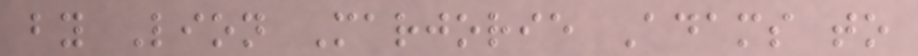by Lion Marjorie Adams to
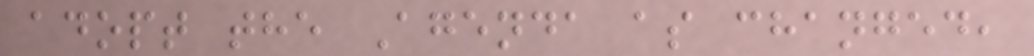adopt the Agenda as changed,
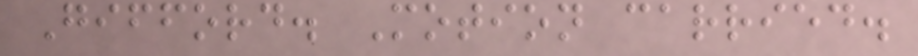Gifford. Motion carried.
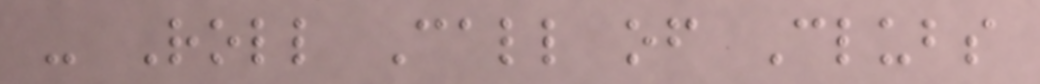- Roll Call of Clubs
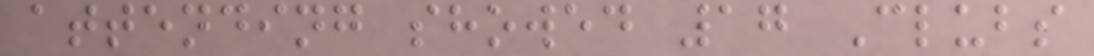attending showed 17 Clubs
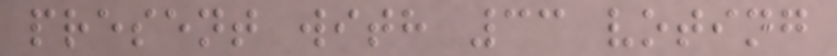present with 33 voting
